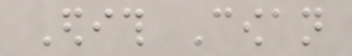Edith Cowan
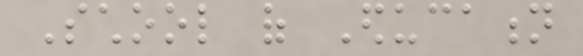School of Education
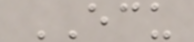ECU
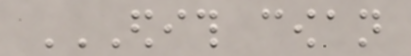EDITH COWAN
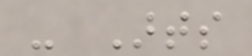- Arts
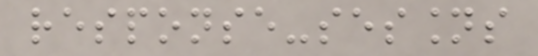response-sessions
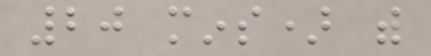20 mins) with
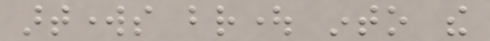artworks brought into the
